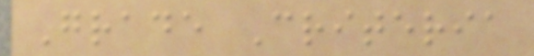Grade Criteria
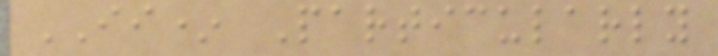II* Particularly
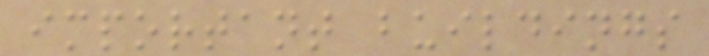important buildings
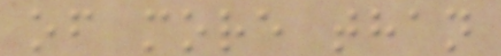of more than
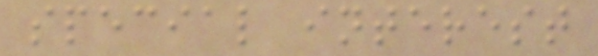special interest
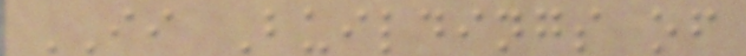II Buildings of
